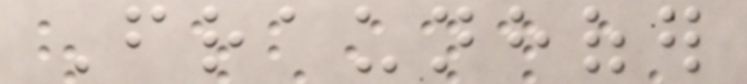Fraunhofer
